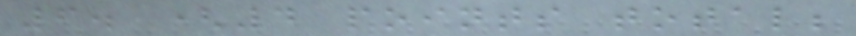6. (4 points total;
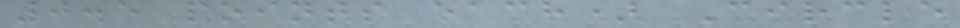0.5 points each) Circle
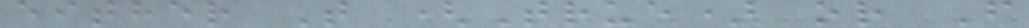either T (True) or F
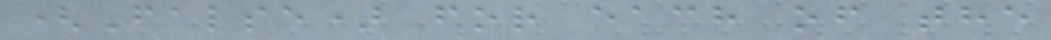(False) for each of the
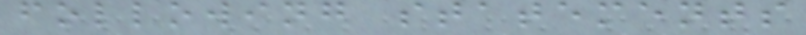following statements
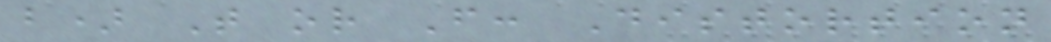b) T or F: Distortion
